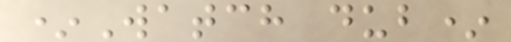*Watch dub*
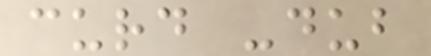curd -dub
